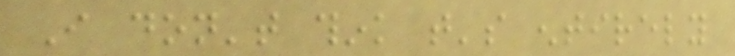I don't think that's entirely
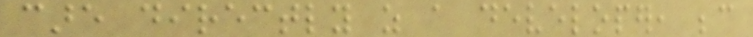care directly as a developer, because
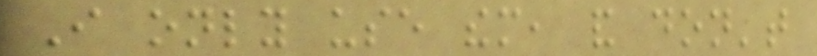I only use them, and don't
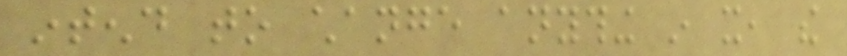intend to change anything in it, the
